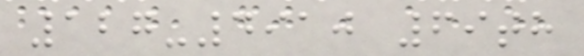127-4910 69th
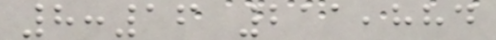8:16 211,884
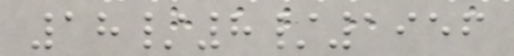18/8/1956
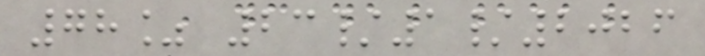78% 23/1/2026
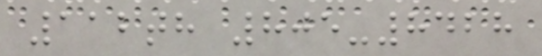112th 805-8428
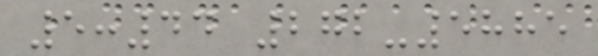5:44 272-5885
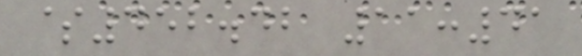$452.42 11:41
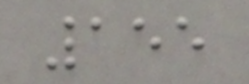155
